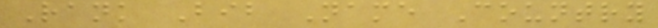Rank Bib Name Country
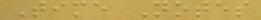Time Notes
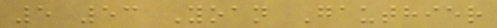5 53 Yoan Gauthier
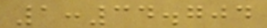1:34.704
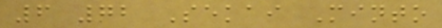6 72 Sekai Minto
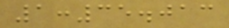1:35.013
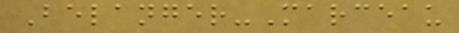Belanger-Marceau
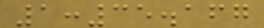1:35.167
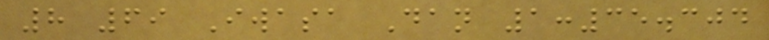8 69 Iwasa Dan 1:35.304
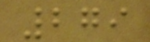279
